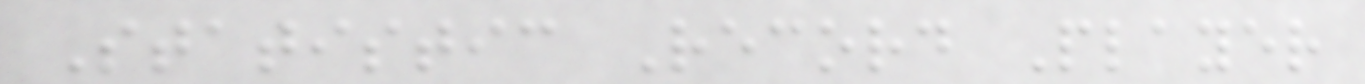Statistic Record Player
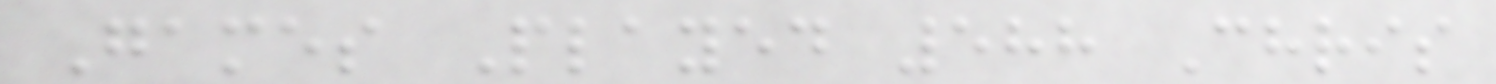Games Played 588 Chris
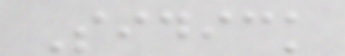Sidick
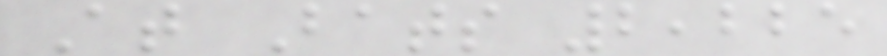At Bats 2,225
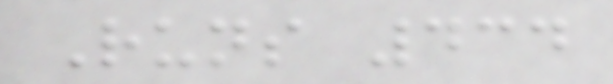Runs 434
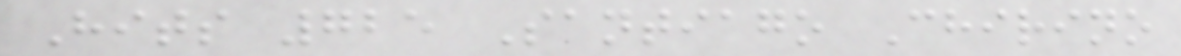Hits 725 Santiago Chirino
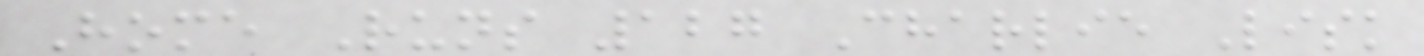Home Runs 127 Charlie Lisk
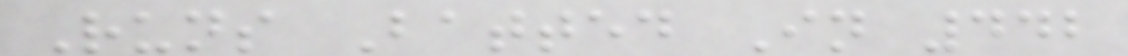Runs Batted In 442
